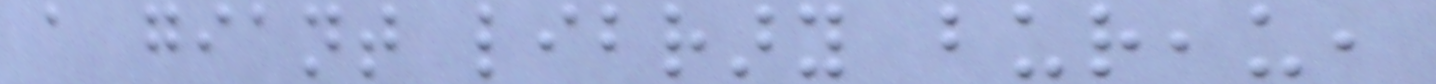a giant library bureau,
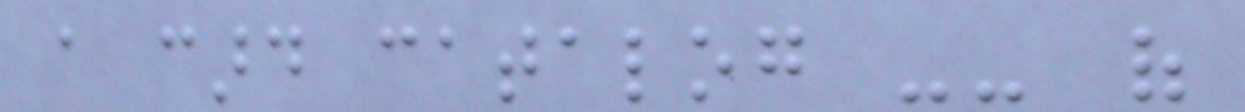a card catalog -- of
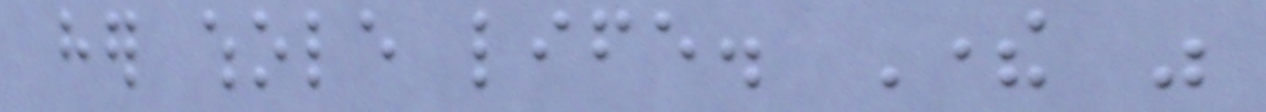her whole life. There was
